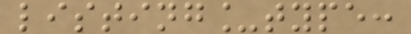listing_type:
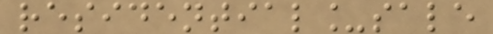residential_sale
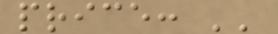price: ''
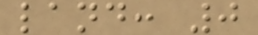land: 0
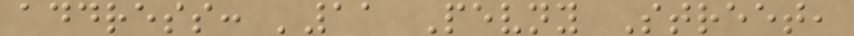address: '11 Pevny Street,
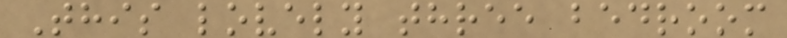This lovely three bedroom
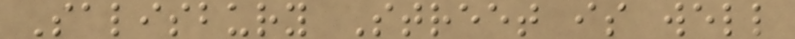Salisbury Street is well
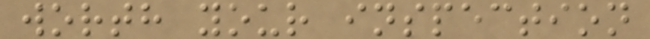worth your inspection
